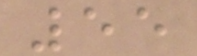55
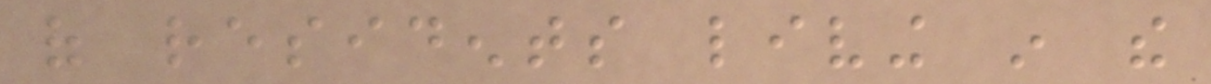of residents living in the
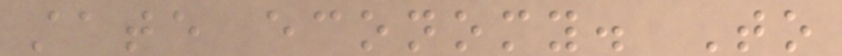state economy. To
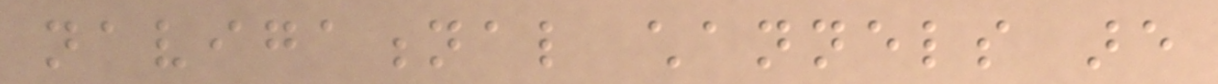navigational channels are
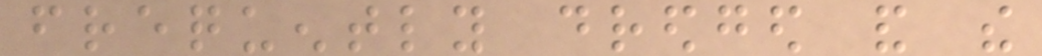frequently dredged and the
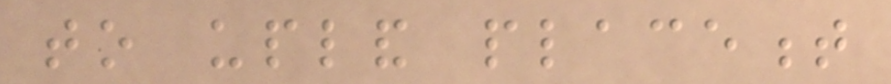to upland placement
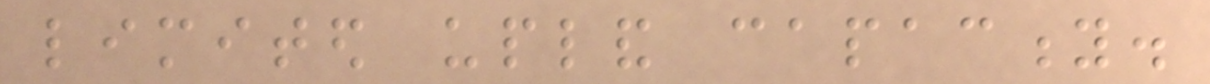limited upland capacity.
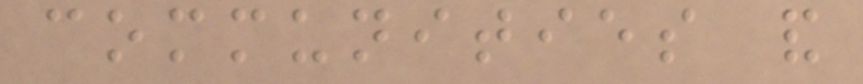communities and
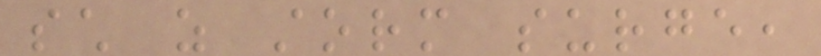such as storm surge,
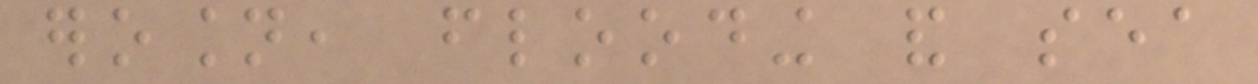erosion, flooding and sea
